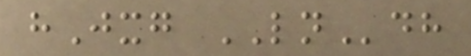hJxg LNdh
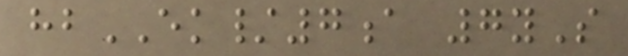hbEK/7a 7yS
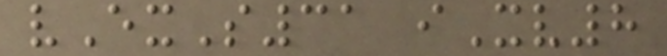vExS31 iXv8
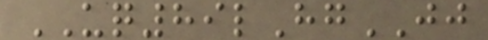UQ89lHgJJ
